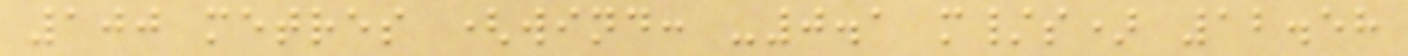100 metres (wind: -0.1 m/s) 12.58
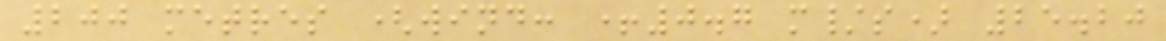200 metres (wind: +0.7 m/s) 25.20
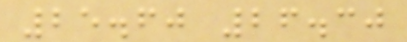25.60 26.30
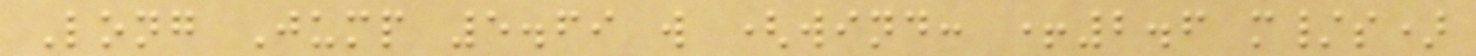Long Jump 5.69 w (wind: +2.6 m/s)
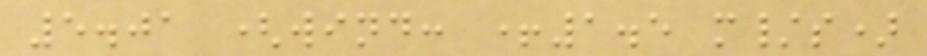5.01 (wind: +1.5 m/s)
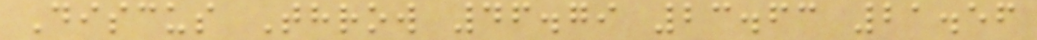Discus Throw 46.79 23.63 21.56
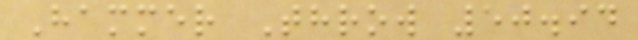Hammer Throw 50.94
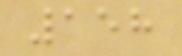158
